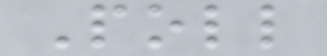Poll
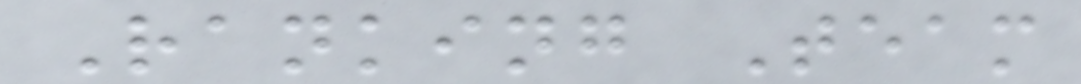Ranking Team
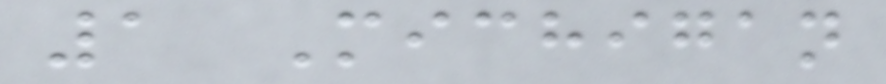1 Michigan
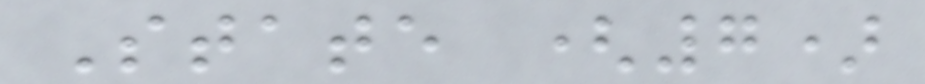State (7)
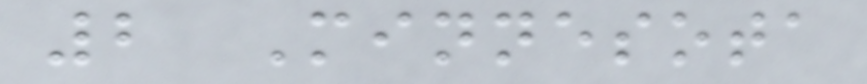2 Minnesota
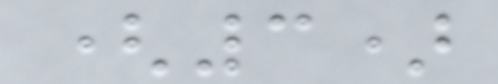(3)
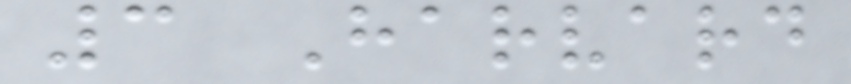3 Harvard
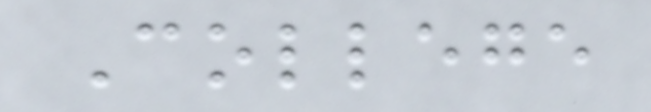College
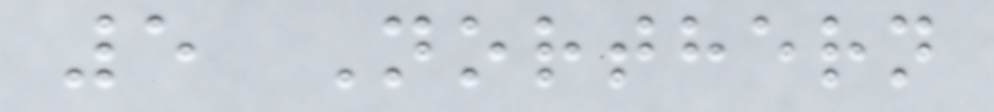5 Northern
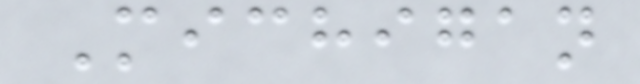Michigan
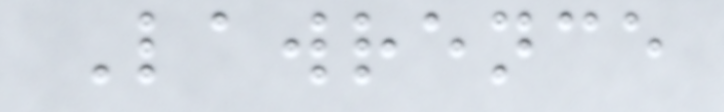Lawrence
